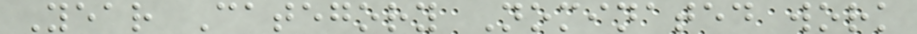Year Category Nominated work
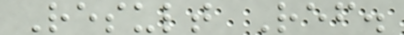Result Ref.
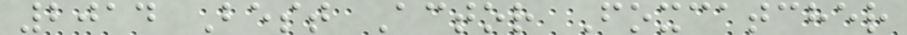2014 Best Actor Foxcatcher
